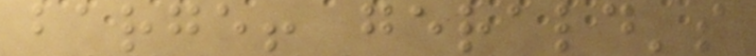barge! gerald's
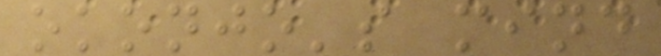okonjo's mind
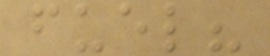fuel?
